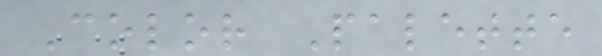Color Palette
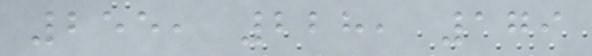255, 228, 179
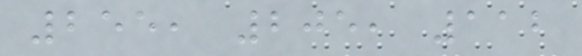255, 205, 112
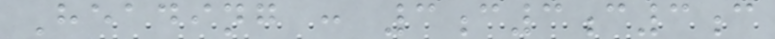Heading : 3c3c3c
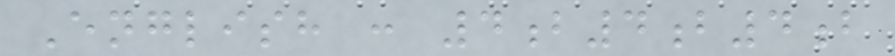English : 4b4b4b
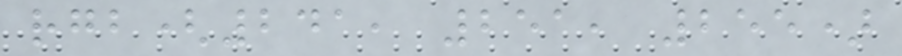rgb(241, 251, 255)
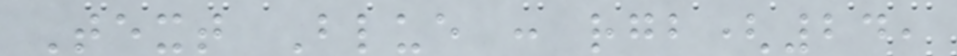Text Blue : rgb(24,
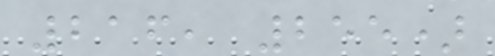216, 255)
